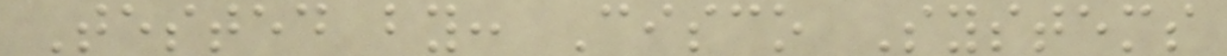Tested by: Cisco Systems
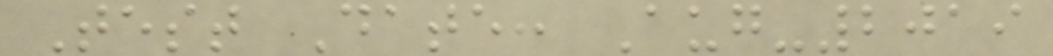Test Date: Aug-2019
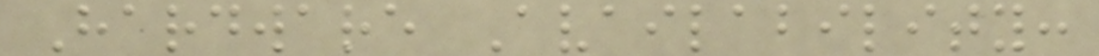Hardware Availability:
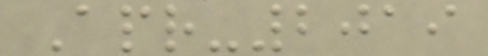Apr-2019
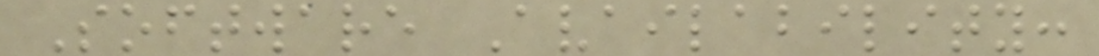Software Availability:
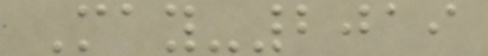May-2019
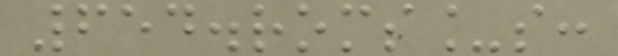654.roms_s:
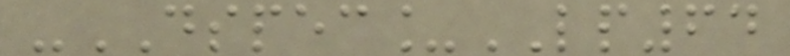-DSPEC_LP64
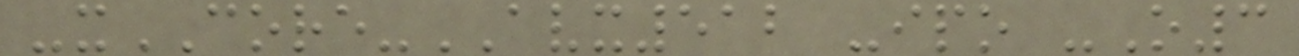-xCORE-AVX512 -ipo -O3
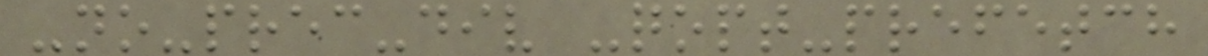-no-prec-div -qopt-prefetch
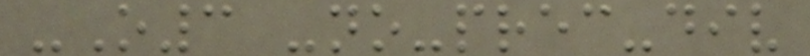-O3 -no-prec-div
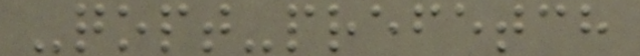-qopt-prefetch
